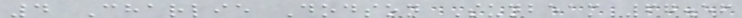4 Charlie Dodson Sunbeam 67.56
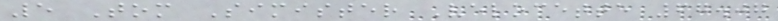5 Tom Simister Velocette 67.07
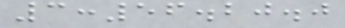3:56.20.0
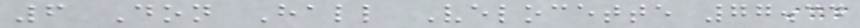6 Don Hall Velocette 77.34
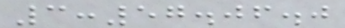3:57.06.0
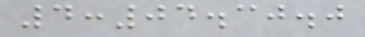4:04.30.0
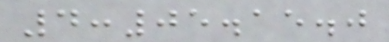4:05.15.0
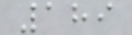189
